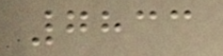7833
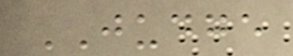JUDGE
